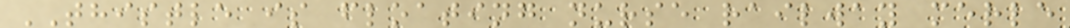THISTLE is floating nurse railway merle
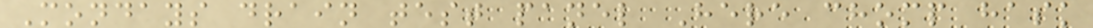Mondays drain test panel Here chomp hask
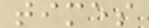times
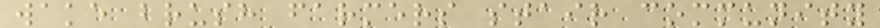wake brush farmers stair community
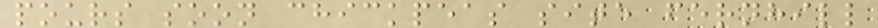pours soon chickpeas site fernhill
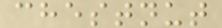chestnut
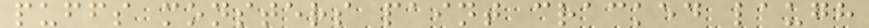puffs monsters paint cracked laugh
